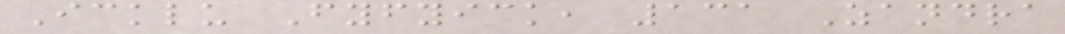Icklu Fyfyick, 131 Zandra
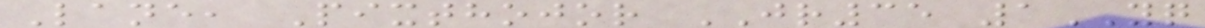Lane, Pixthojor JR35 1YQ
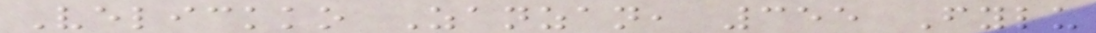Velickko Zanzan, 355 Fylu
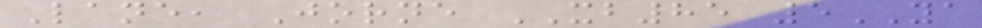Lane, Jorne XB85 5YA
